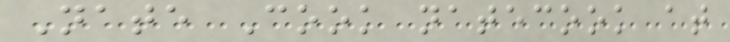Nate Cook natecook at
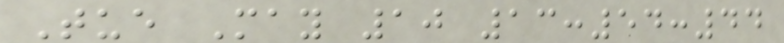Tue May 10 13:54:44
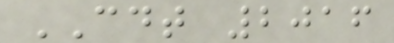CDT 2016
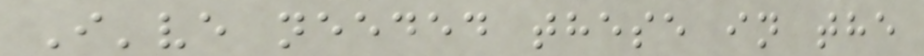I've needed these in the
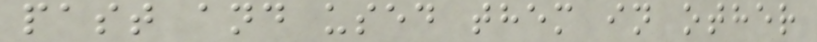past and used them in other
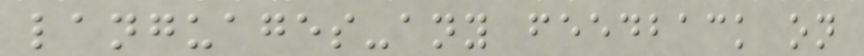languages-any feedback on
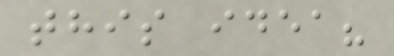this idea?
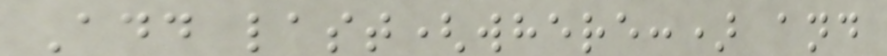Add last(where:) and
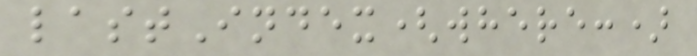lastIndex(where:)
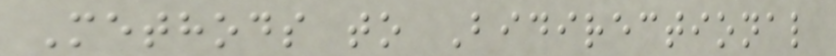Methods to Bidirectional
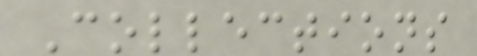Collections
